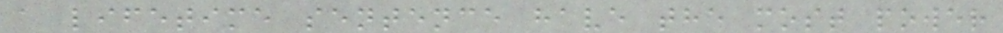a lifetime sentence have the most power
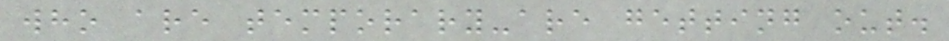who are temporary-are getting out.
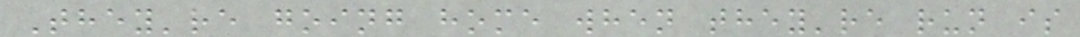They're going home when they're run is
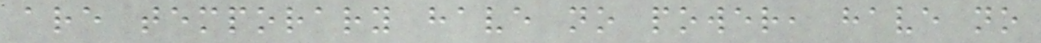are temporary have no power, have no
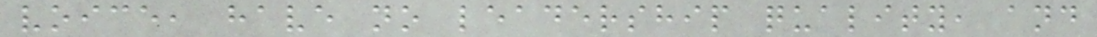voice, have no leadership quality, and
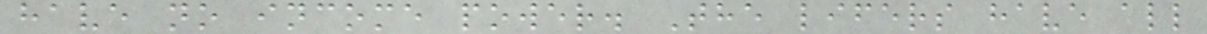have no income power. The lifers have all
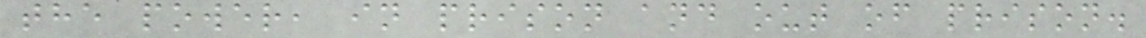the power, in prison and out of prison.
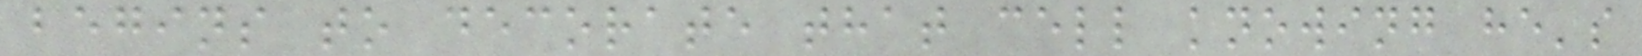begins to decorate that cell knowing he's
